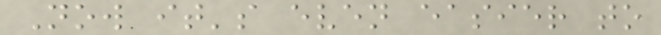Now it's even easier to
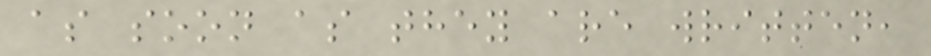as soon as they are written,
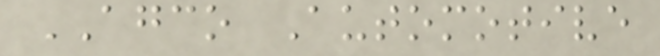AGCO Automotive
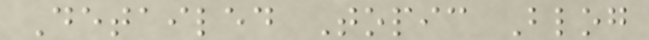Detailed Topic Blog
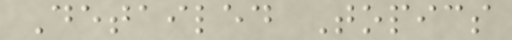Detailed Topics
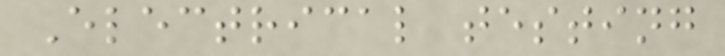Electrical testing
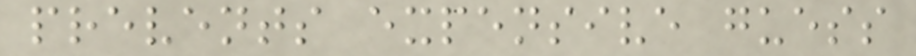prevents expensive guess
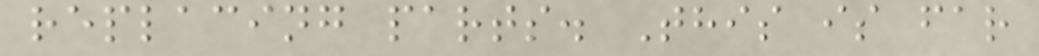replacing parts. This is far
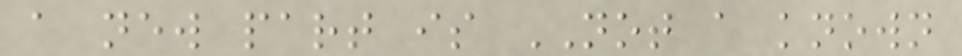a new part is NOT a known
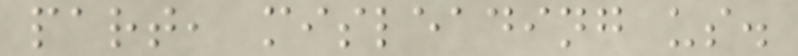part, misleading us.
